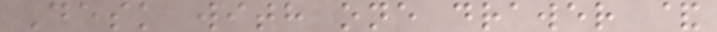Desk with one drawer &
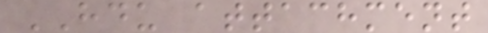HDU attachment
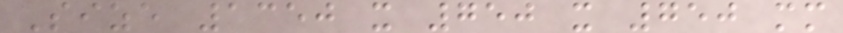Size 1350 x 750 x 750 mm
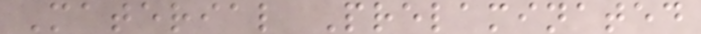Material Prelaminated
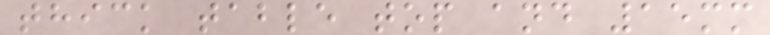thick table top and 15mm
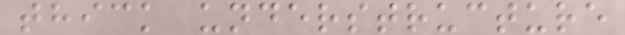thick understructure
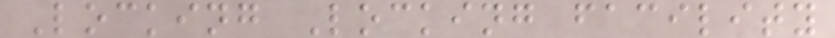Locking Locking facility
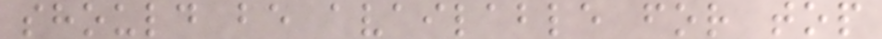should be available for top
